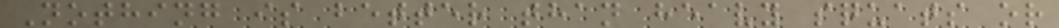Nothing is better than heavy squats or
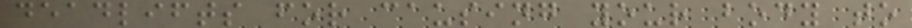deadlifts for causing your body to
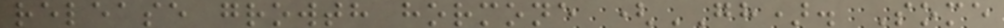release growth hormone (GH). Some
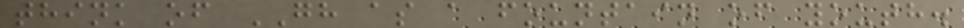think of GH as a fountain of youth.
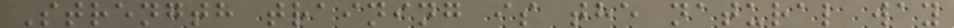Strength training is the natural way
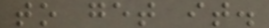to get it.
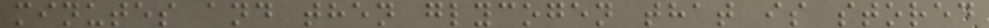minutes and then glycogen that is stored
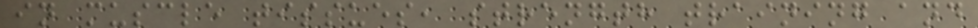in muscle tissues, strength training and
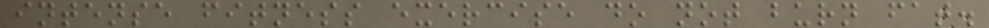intense fitness exercise do not burn fat.
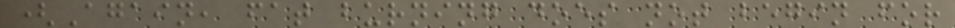(Again, fat burning does not begin for
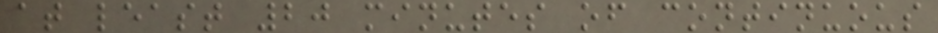at least 20 minutes of continuous
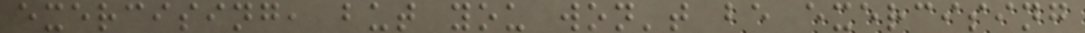exercising, but you won't be exercising
